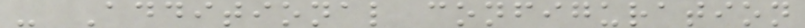- Additional configuration
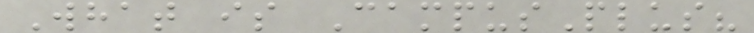What is CampusPlus?
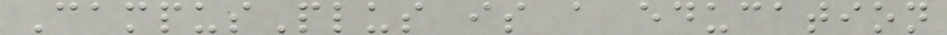CampusPlus is a education
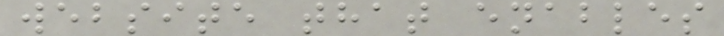website that enables
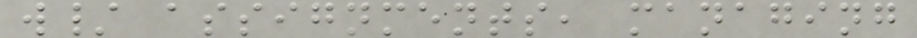w/ assignments, managing
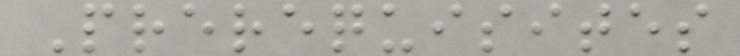Prerequisites
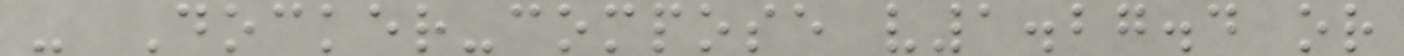- Docker-compose v1.27.4 or
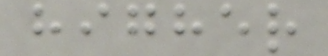higher
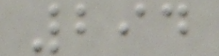294
